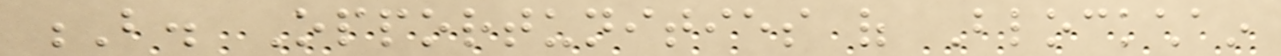B. Opportunities of Blockchain
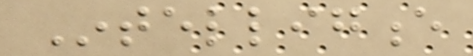Intelligence
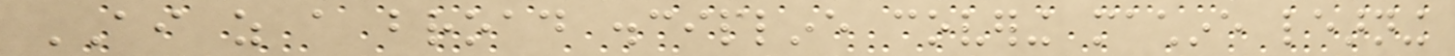AI as a broad discipline covering machine learning
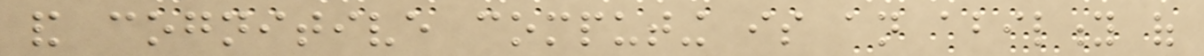and cognitive computing is an ability of
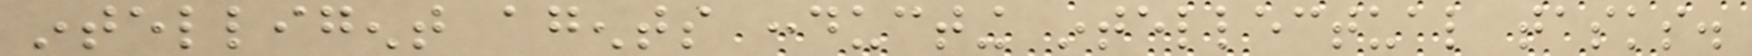intelligent agents conducting intellectual tasks.
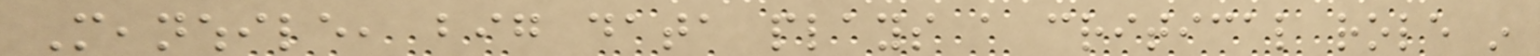Meanwhile, big data plays a critical role in
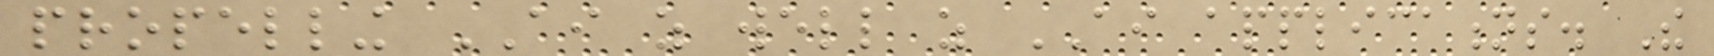propelling AI as well as AI applications. The
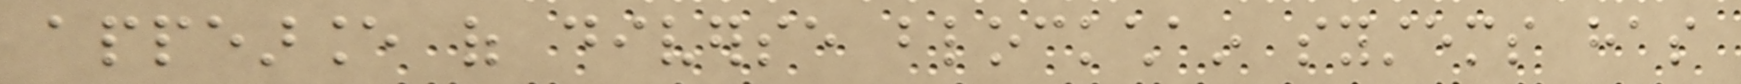appearance of diverse blockchain systems has
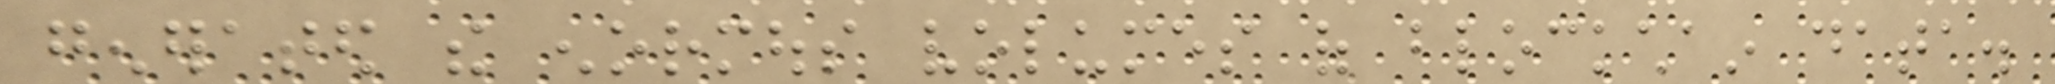generated the enormous volumes of blockchain data.
